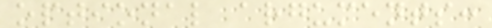optional arguments:
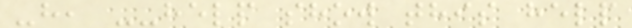-h, --help show this help
